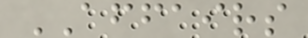AFFAIRS
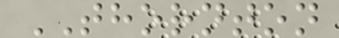THORNTON
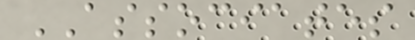ASSOCIATES
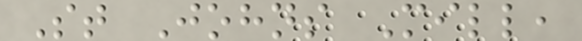St Johns Mill,
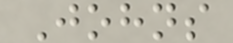Johns
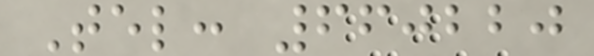Tel: 660220
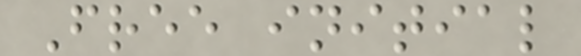Free initial
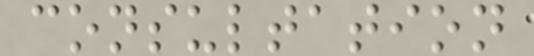consultation
